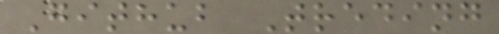Github Treding
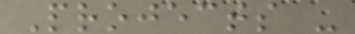Projects -
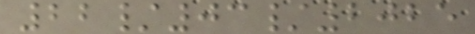22/03/2025
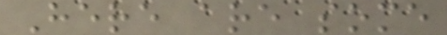Here are some
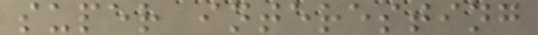super interesting
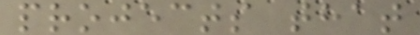projects that
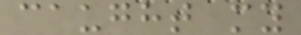caught my
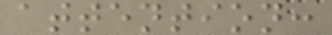attention:
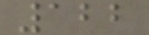122
